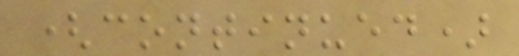(continued)
